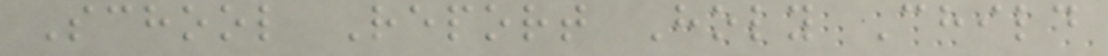School Report Holy Child
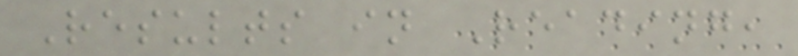Results in Reading,
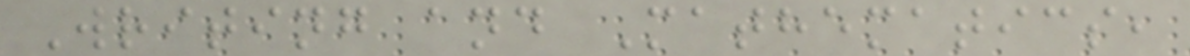Writing and Mathematics,
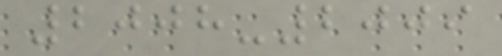2008-2009
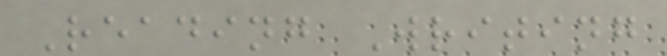Reading Writing
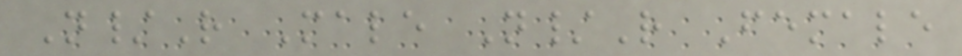N/R Male N/R Female
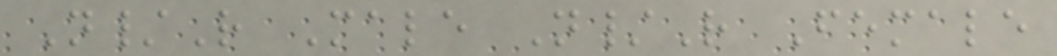N/R Male N/R Female
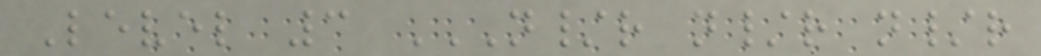Level 3 N/R N/R N/R
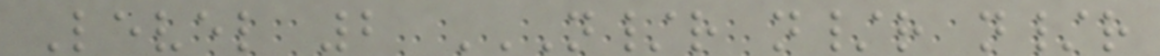Level 2 N/R N/R N/R
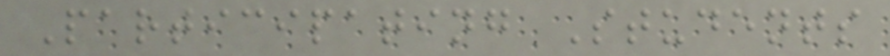Participating Students
